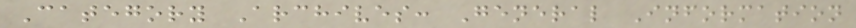Category Archives: General Information
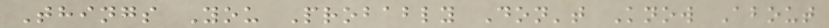Things You Probably Don't Know About
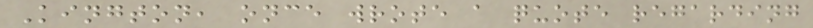Kington, once wrote a quote regarding
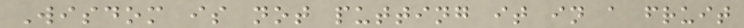Wisdom is not putting it in a fruit
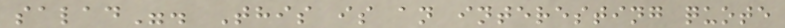salad". This is an interesting quote
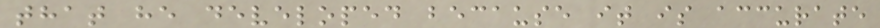that he developed because it is accurate
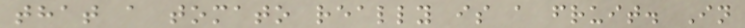that a tomato really is a fruit. In
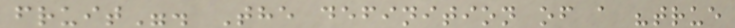fruit". The definition of a "true
